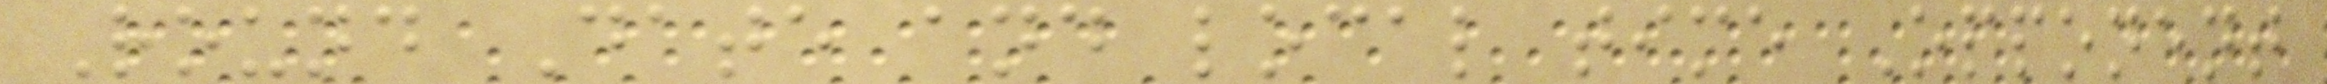Round Date and local time Opponent
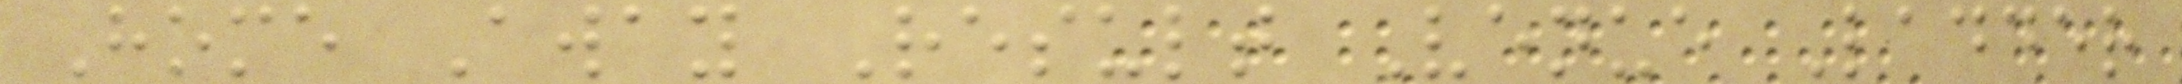Home Away Result Venue Ladder
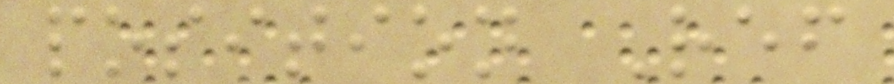position Ref
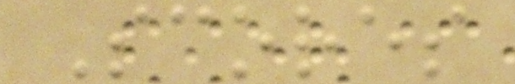Scores
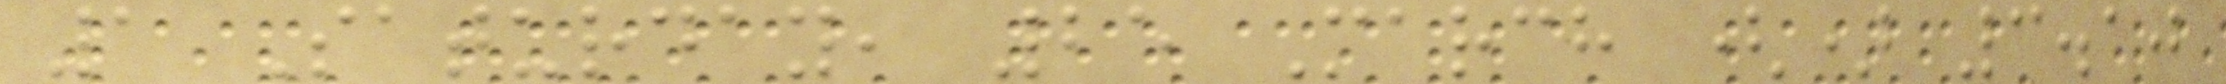1 Saturday, 25 March () 3.10
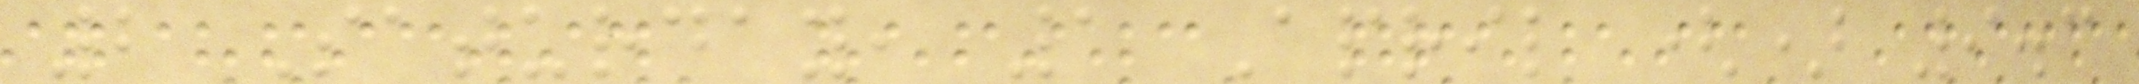2 Saturday, 1 April () 9.3
